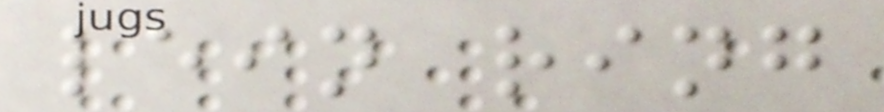lein ring
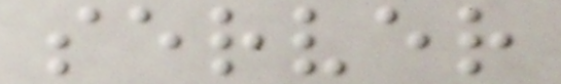server
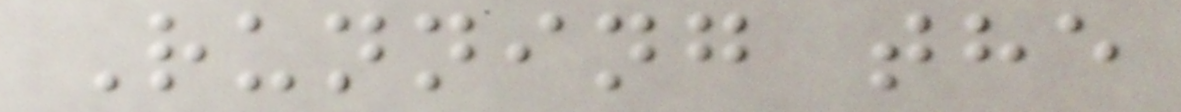Running the
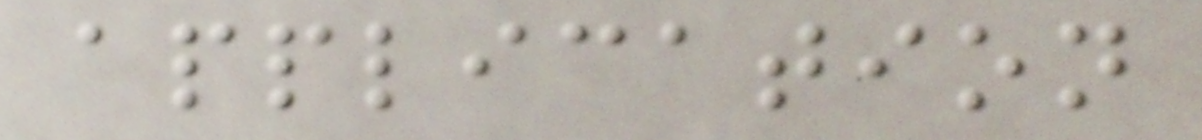application
